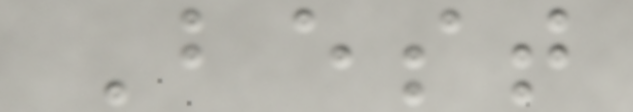Best
